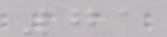71
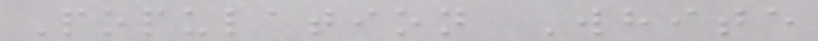Population White
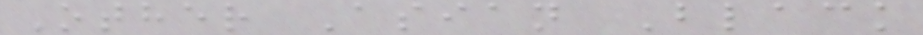Other Asian Black
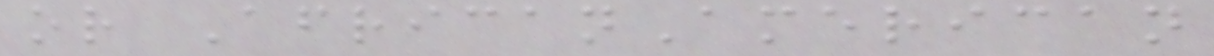or AfricanAmerican
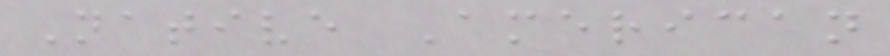Native American
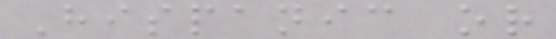Hispanic or
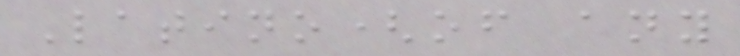Latino(of any
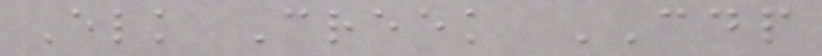Elk Creek CDP
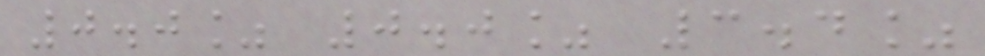0.0% 0.0% 3.4%
